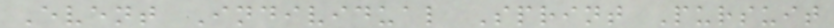Event Individual Sprint Pursuit
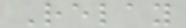Relay
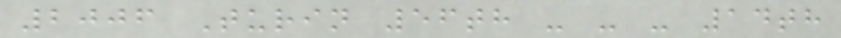2006 Turin 56th - - - 14th
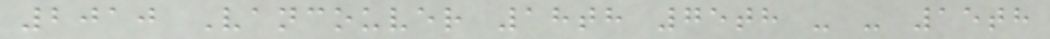2010 Vancouver 18th 75th - - 15th
